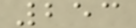253
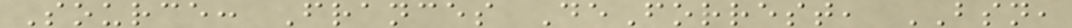Source: Frances DeForrest, BSN,
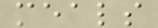meals
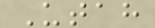Utah
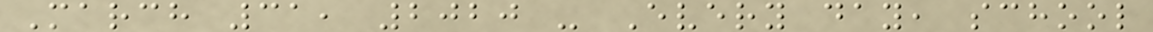March 31, 2020 - Every day, school
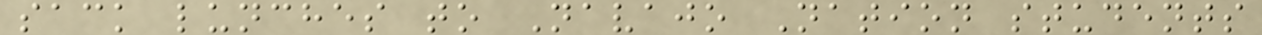sack lunches to Navajo Nation students
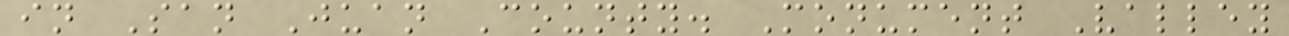in San Juan County. Monument Valley
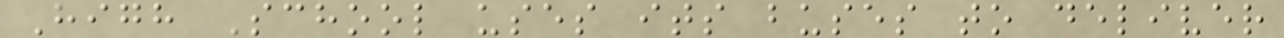High School uses its buses to deliver
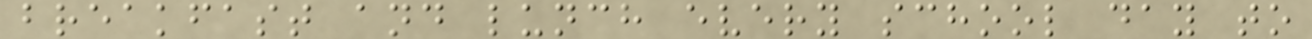breakfast and lunch every school day to
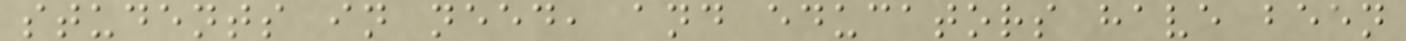students in need, and educators have been
